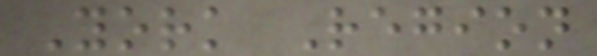York Region
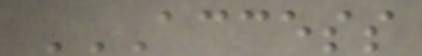ACCESS
